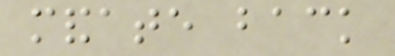mandate back
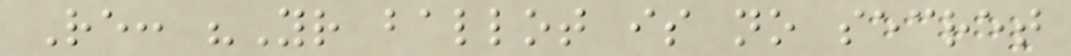Re: "Your ballot is no secret
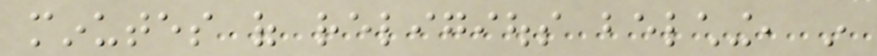minutes of religious belching, in
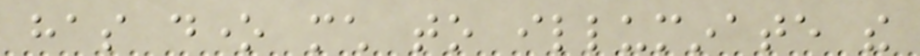has done much to illuminate the
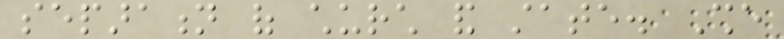separation of church and state. She
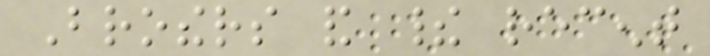Brothers and their recent
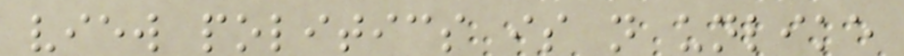view politics is not unlike
